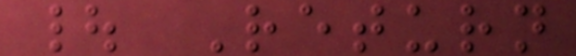| Return
